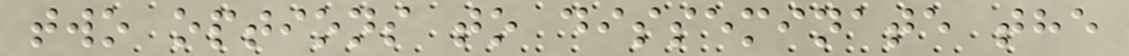two options to disseminate the
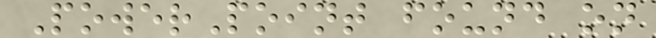PowerPoint found on
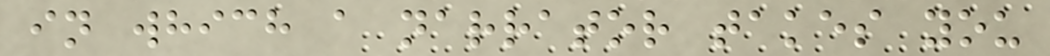in which a narrator takes you
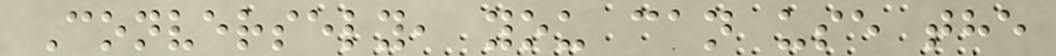Conversely, you can use the
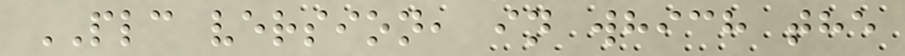PLC version, in which the
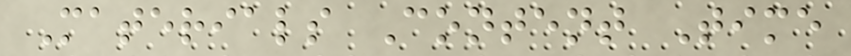Materials Content Time
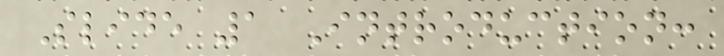Slide 1 Introduction:
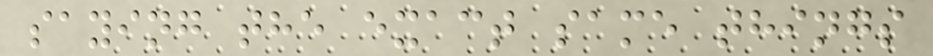saying the exact same things
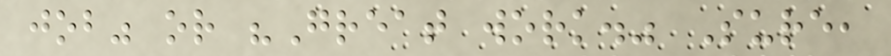job" or "Great work." Sure,
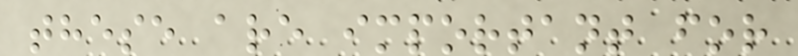these are important for
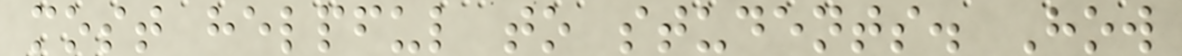most helpful to students. How
